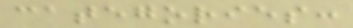categories:
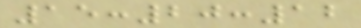15:20:12
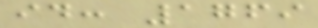id: 1769
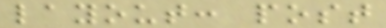layout: post
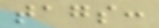tags:
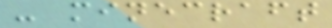- minecraft
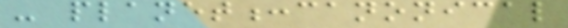- planet:canonical
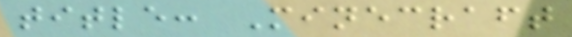title: Minecraft
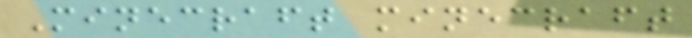Minecraft minecraft
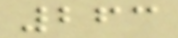263
